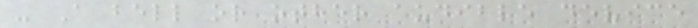- A bell or other audible device
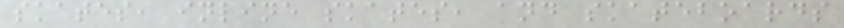skates, inline skates, and skateboards
